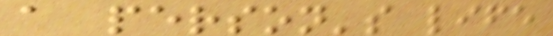a person's life
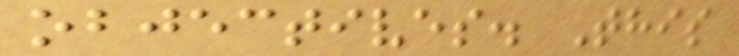objectives. This
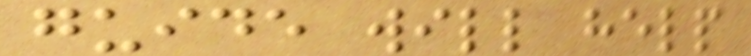guide will help
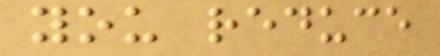you reduce
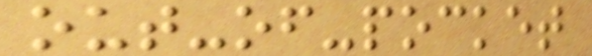out-of-pocket
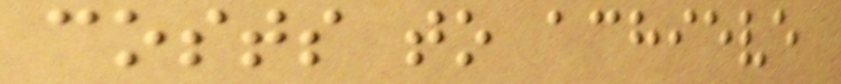costs to achieve
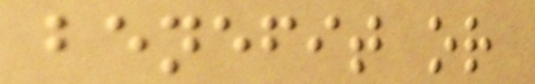benefit or
